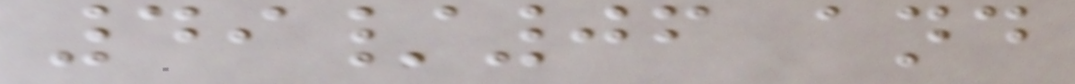49/06 and
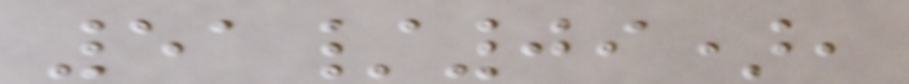51/09),
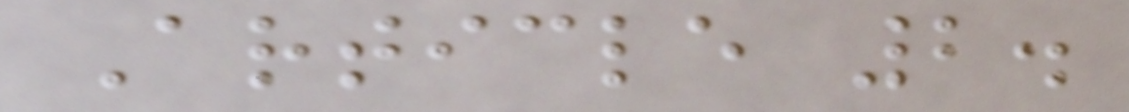Article 2.
